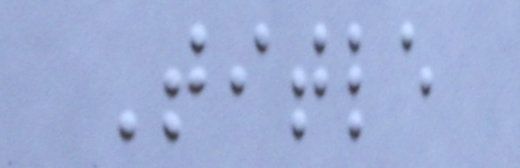Title
